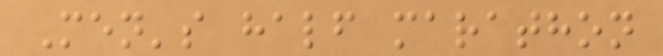Men's half marathon
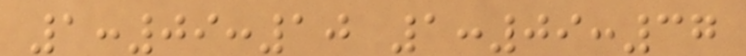1:09:10 1:09:37
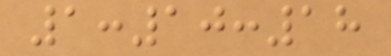1:10:18
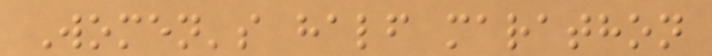Women's half marathon
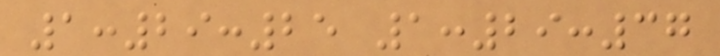1:29:25 1:29:37
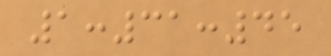1:31:45
